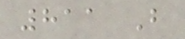811 B
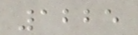1225
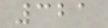321
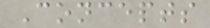Concepts
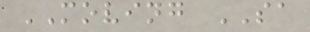MOVING SA
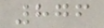876
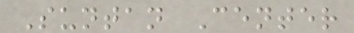Suntan Center
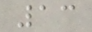13
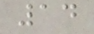14
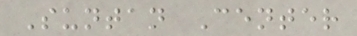Suntan Center
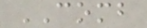COMB
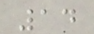14
